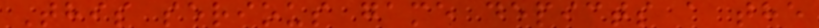This serious game depicts a the
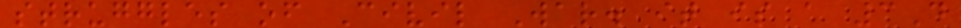struggles of Civil War. it is a 3D
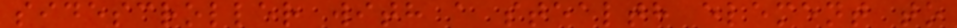sidescroller with a stealth element to
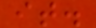it.
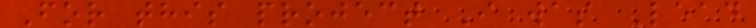For this project I was Lead
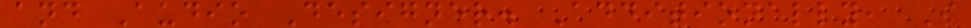and Audio Designer. Additionally, I
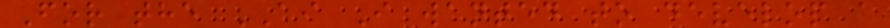For the AI I wanted to develop a
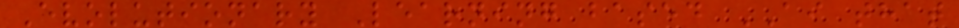Evolutionary Learning based AI that
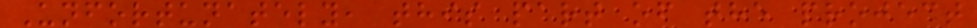Unfortunately, this part of the project
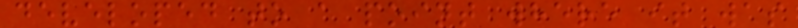developed to a point where it was
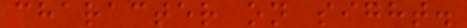character on sight.
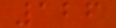126
